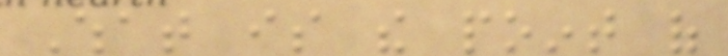What is the point of
